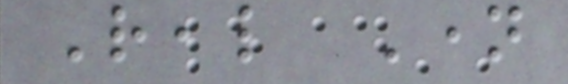Real Name
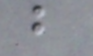but
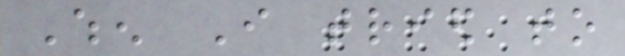When I tried to
